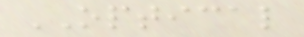OPTICAL
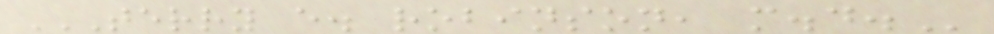TERRY E. ROBINSON, M.D.
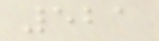521
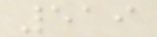519
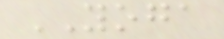YOGA
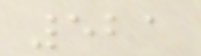521
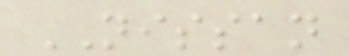NISSAN
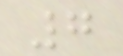7
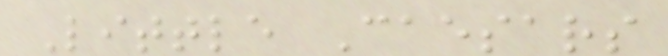Little Caesars
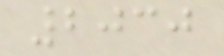2030
